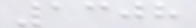1308
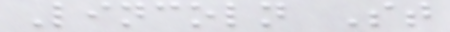Lincoln St
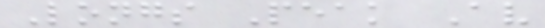Longs Peak Av
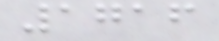1716
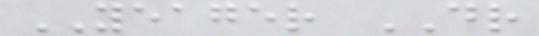YEAGER DR
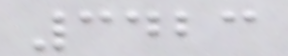3423
